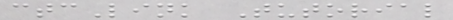ctcLink Tutorial
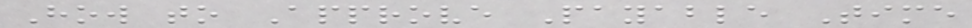How to Approve Payable Time
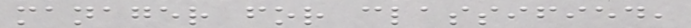manager for classified,
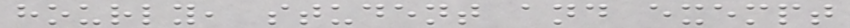hourly, student and exempt
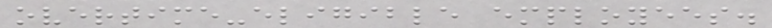overtime-eligible employees.
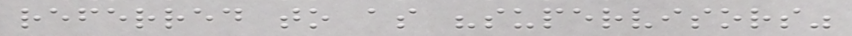referred to as "supervisors"
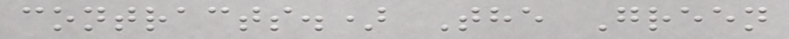contracts.) The Green
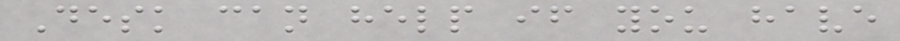Desk can help if you have
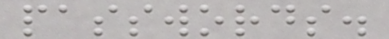passwords.
